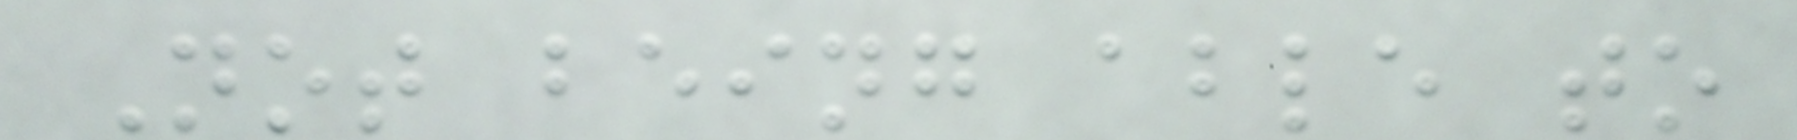Not being able to
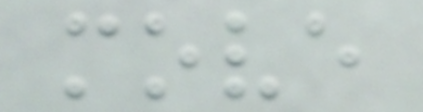move
